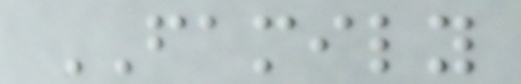FAMILY
